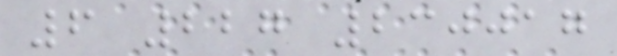6 227 230017
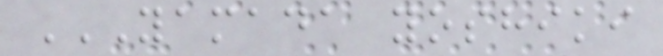YAMADA YOSHIKI
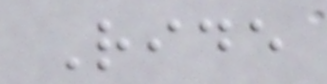Ride
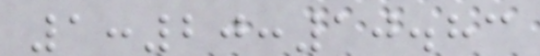1:20:10.83
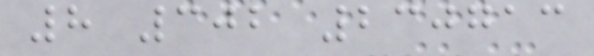8 302 230713
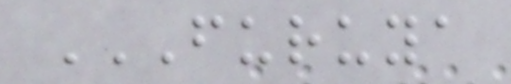FURUYA
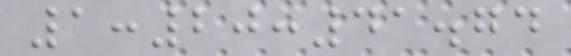1:20:41.74
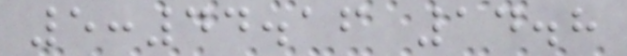5:44.16 14.8
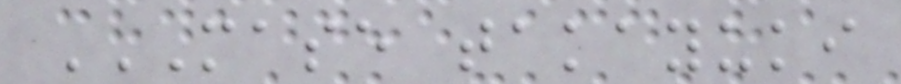MASE TAKAYUKI
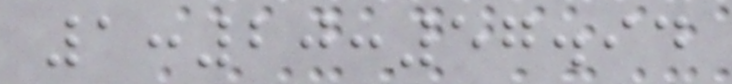1:20:57.94
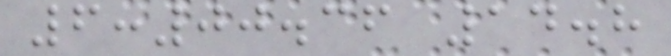6:00.36 14.8
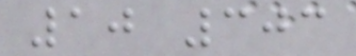10 303
